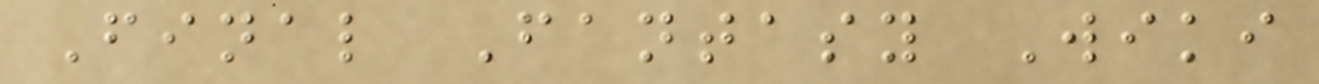Final Fantasy Wiki
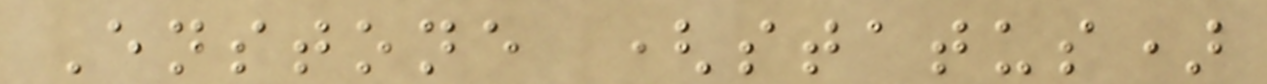Enstone (status)
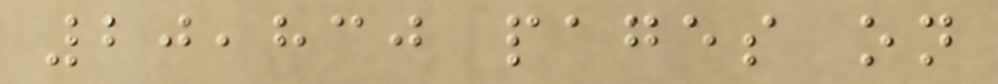20,830 pages on
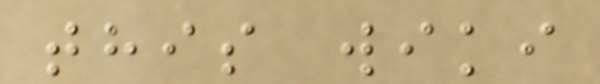this wiki
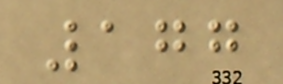177
